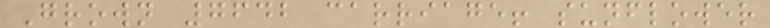Grown 7642 carriage! sunflower
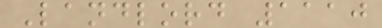Landlord 1110
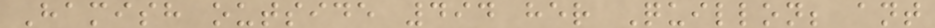Hamish outside 494 her Quillon; ant
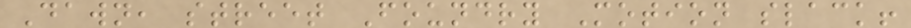Dawn, street Foundry Motion slack!
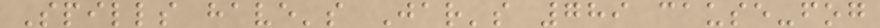Spills have's Jar's 789 cause-fog
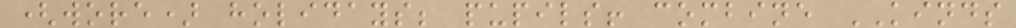(wore) holidays; pupils! combine KINDS
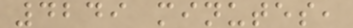4249 minutes,
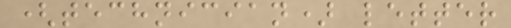(technician) letter
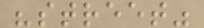"street"
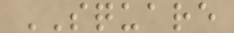SQUARE
